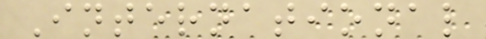International
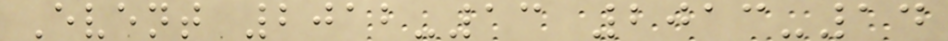Event 2012-13 2013-14
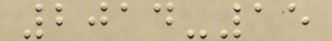2014-15
